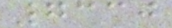7330
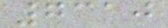7310
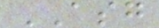ASG
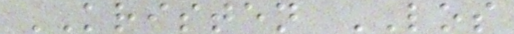KRISTEN LOS
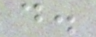d.
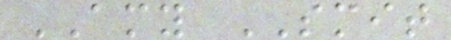AMY SMIT
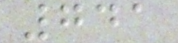741
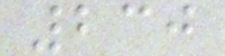230
